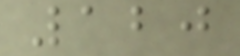120
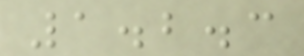1.2.3
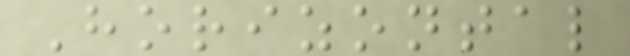Horizontal
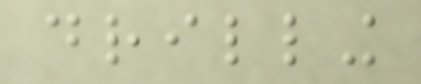drilling
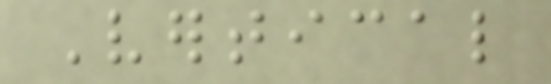Vertical
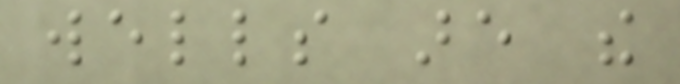wells are the
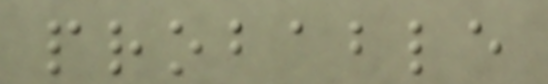probable
